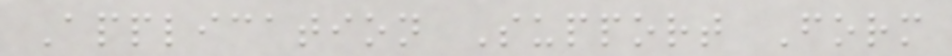Application Support Form
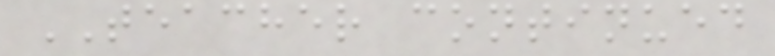TEACHER continued
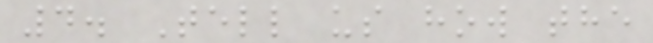4. Tell us how the
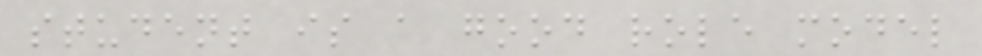student is a good role model
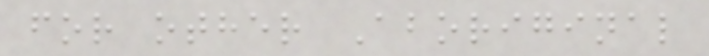for other Aboriginal
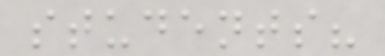students?
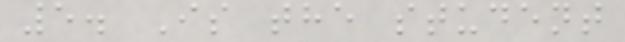5. Is the student
